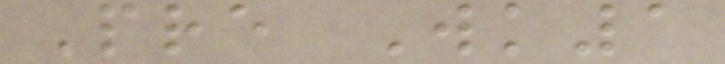Pre Wk1
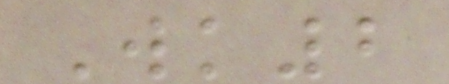Wk2
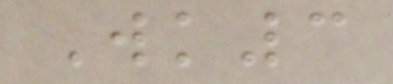Wk3
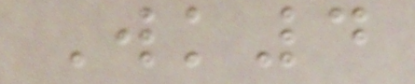Wk4
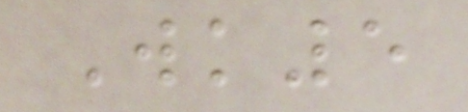Wk5
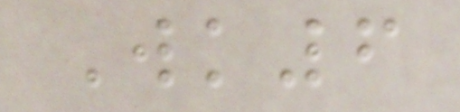Wk6
